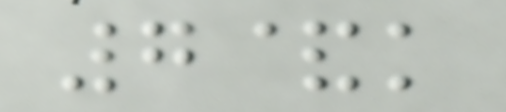7&k
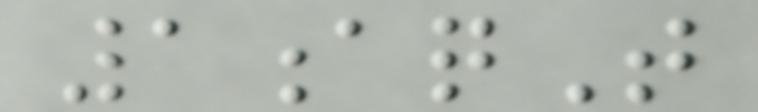1aqT
